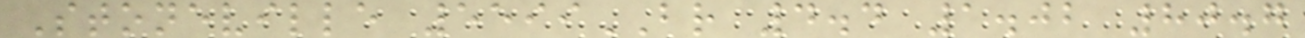Stoneville 5599BR 4.4 1.02 80.7
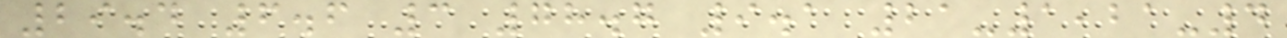29.4 6.6 3 78.7 9.1 21-1,21-4
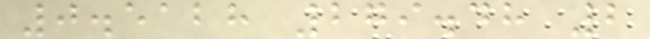0.5128 279.48 2
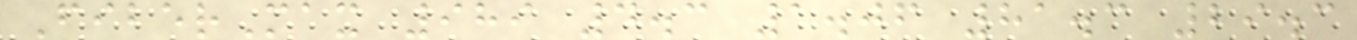FiberMax 989 4.3 1.06 81.3 29.3
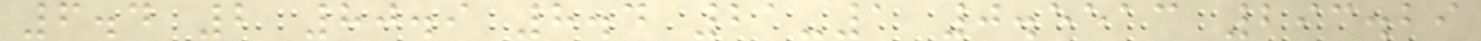6.4 2 80.9 8.4 21-1 0.5513 293.29
